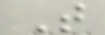T
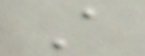A
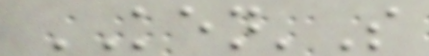KEN'S
